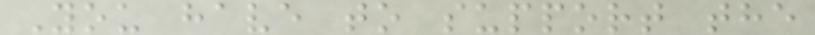You have to support the
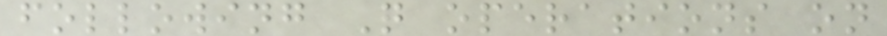following Q operations on
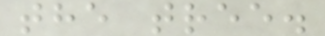the tree.
